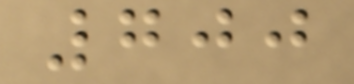700
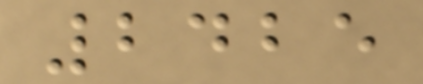2425
